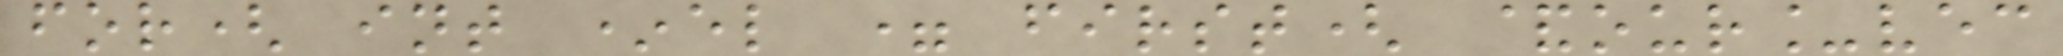for( int *el = first( &our_vec
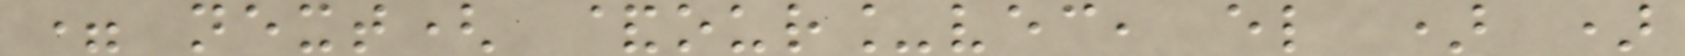= next( &our_vec, el ) )
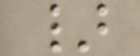}
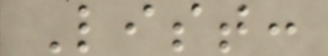List:
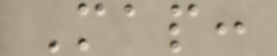Map:
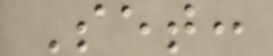Set:
